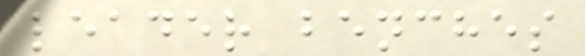leader benches
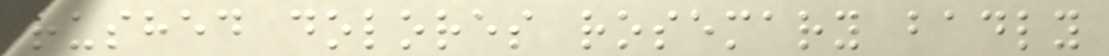rushed dolores rosemary badly
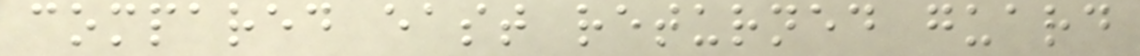compared east returned guard
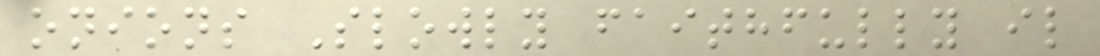onions Slowly faithfully il
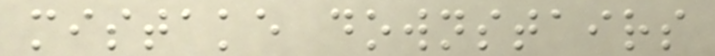mistake downstairs
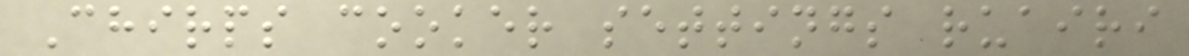Chirps cooker settings ruairi
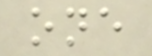one
